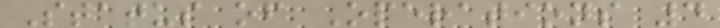Status of Operations 4
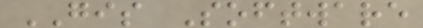GIS Software
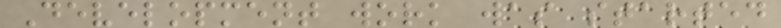Development work was started
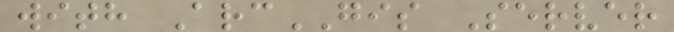with ArcGIS Server
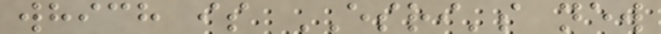which is ESRI's new
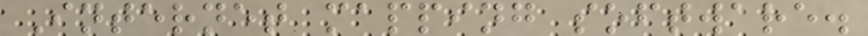Internet mapping software.
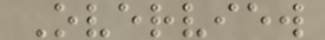Overview
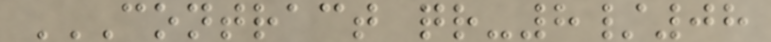CONTRACT QR-8/08
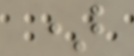)
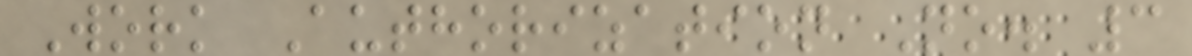Work Authorization No. 3
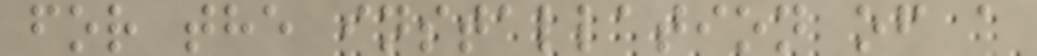for the installation of a
